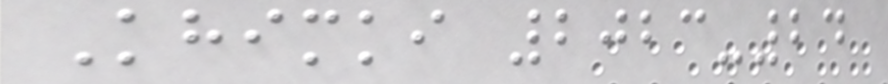Khimki 2023-24
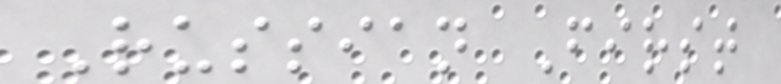Russian First
